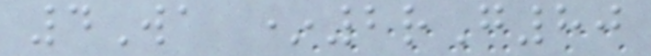4Wa *2rG80
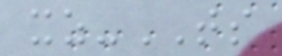xz-TS
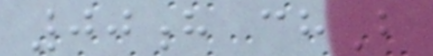00h chB
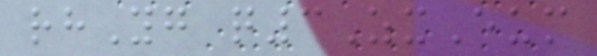rhYg q3ZxEum
